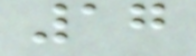17
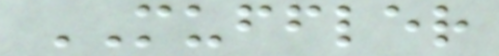MUFFLER
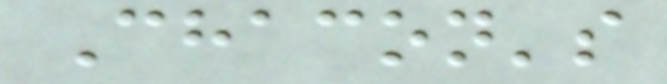Chacon's
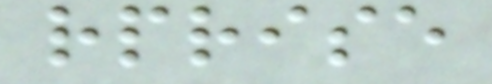rprise
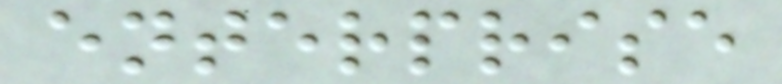enterprise
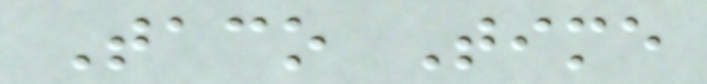Taco Time
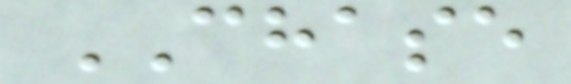CHASE
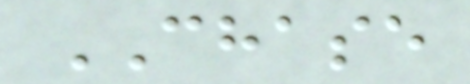CHASE
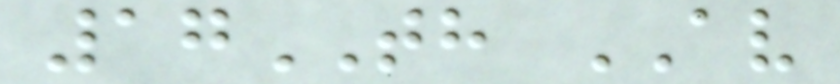17TH AV
